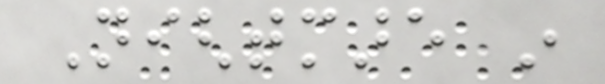Nightmare in
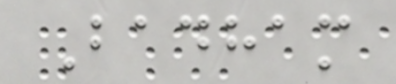Badham
